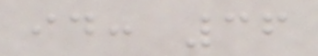id: 36
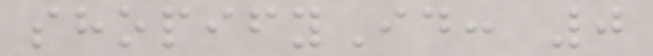shopifyId: 0
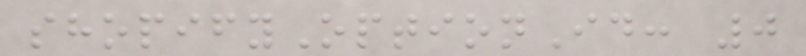shopifyOptionId: 0
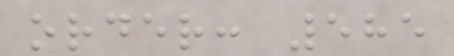order: 585
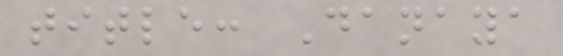title: Danaya
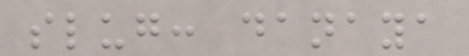slug: danaya
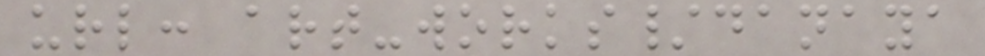url: art-works/danaya
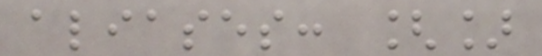aliases: []
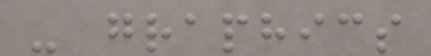- graphics
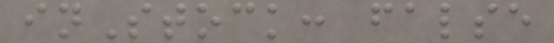inStock: false
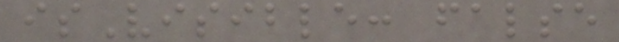isVisible: false
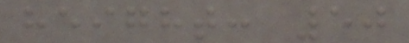height: 50
